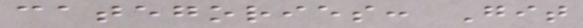categories: Git
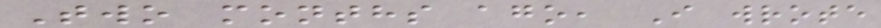Two months ago, I wrote
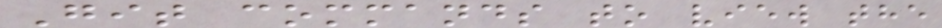Git commands to view the
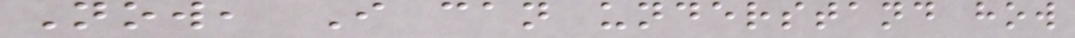Now, I can understand how
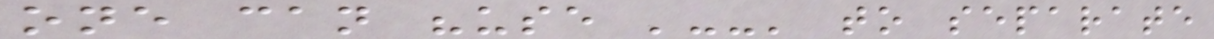one can "use '--' to separate
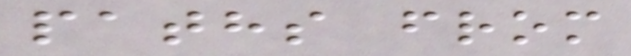paths from
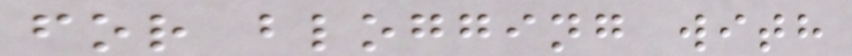for blogging with
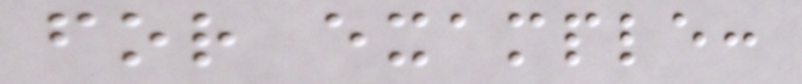for example:
